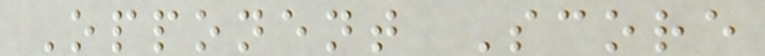Opponent Score
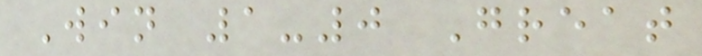Win 1-0 Great
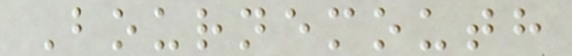Bournemouth
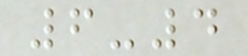6-4
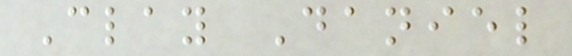Clay Daniel
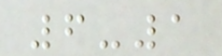6-1
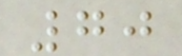70
